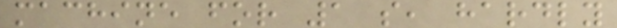machine for 1 s, hardly
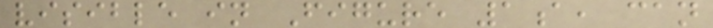visible in Figure 1a, can
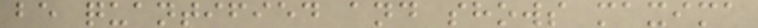be quantified and shows maxima
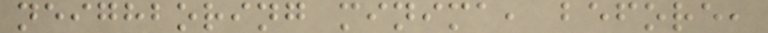neighboring minima, before,
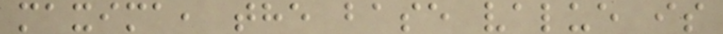maxima, the base value is
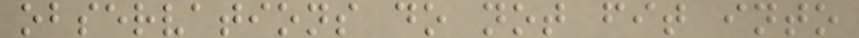observations do not fit into
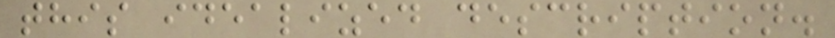this idealized description.
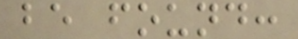be found:
